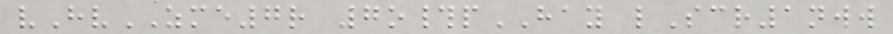vHvZME7r 7o#pHAY lScr1nww
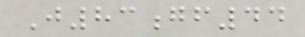J83gf44
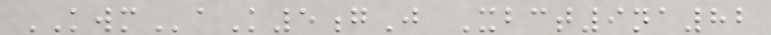KWMaK5gJ Xbct9na82
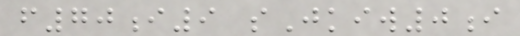f70i9 sJkiw0i
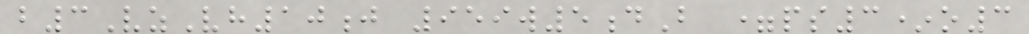b3VzVh10j 959w5dB =ps3*o3
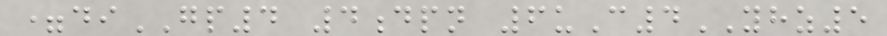=diGP4 4dpn 6uC4YHZ5
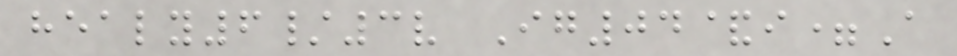healy6/3v Ig04&i=A
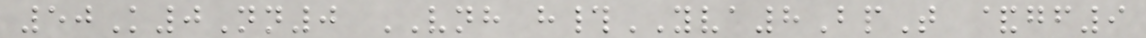50K0Nn0 VNH h#YVA8BpT &gf9
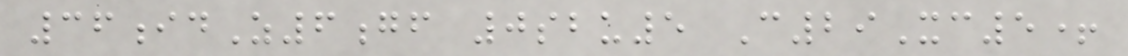36idZ6gf 0sbu5 C29Xc5+
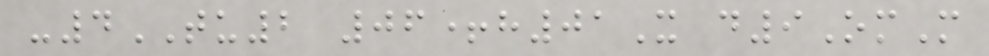-4TU2 06+h01X d9OmM
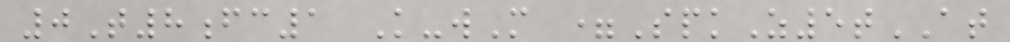0T8fc1 K-wM =SpkZ5tAT
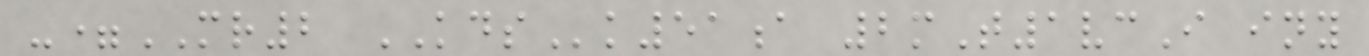-=MR2 KDSk51a 2mT1vcI iny
